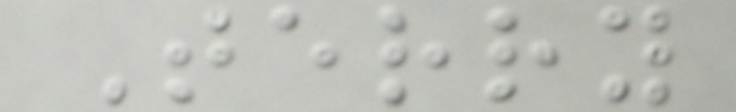Terry
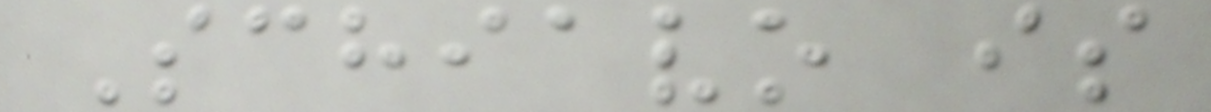Schiavo is
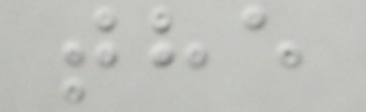the
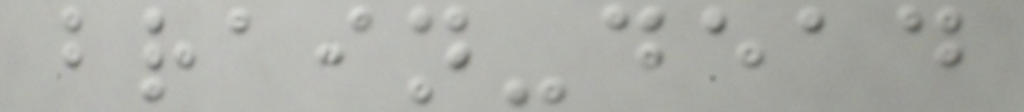brain-dead
